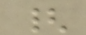{
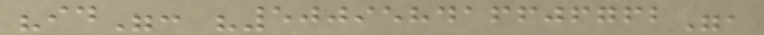"id": "500958416606762",
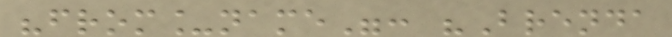"from_name": "Brenda
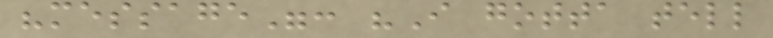"message": "I gotta tell
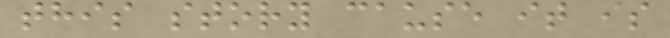this story cause it is
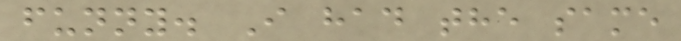funny. I had the same
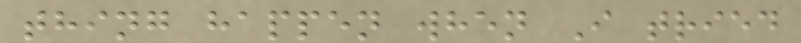thing happen when I tried
